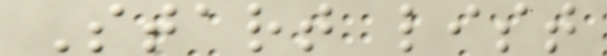Start list
